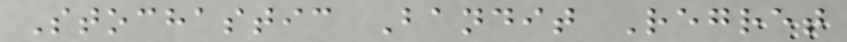Stochastic Bandit Regret
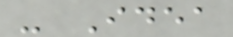- Idea
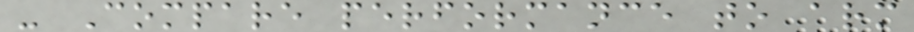- Compare performance to arm
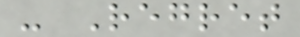- Regret
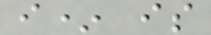i* is
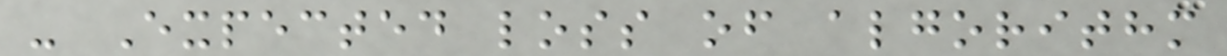- Expected loss of algorithm
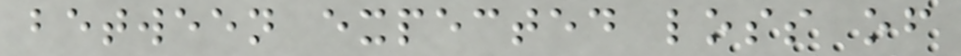between expected loss of
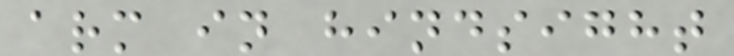arm in hindsight
